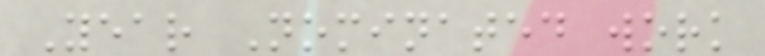Year Nominated work
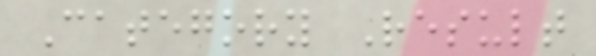Category Result
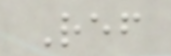Ref
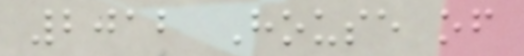2012 House of
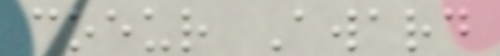coeur Award
